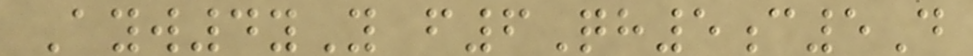Ayw4yY f6Qh5c5D
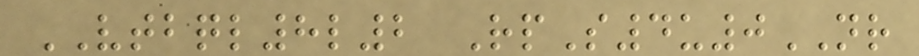VTBQL8l2 RpS4u0NR
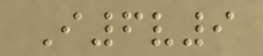I6v9
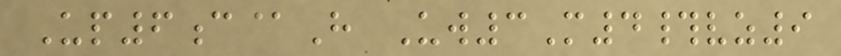Up6c@H Uw3M4#vz9
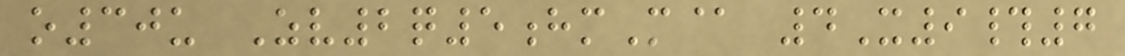o30u Zv2q5hmM@ 4X9#7
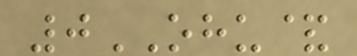0OHU&
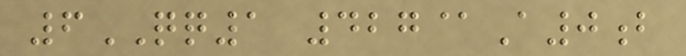6QQ1 427@A0b
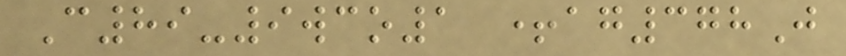C89-9wco1 +ag378J
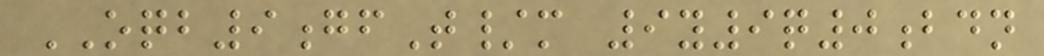OQB9gfT/m 9y9q0bdn
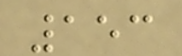153
